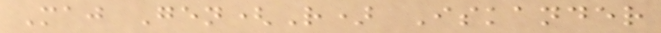Maj Gen(R) Iskander
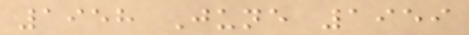1958 June 1959
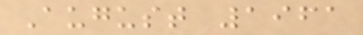August 1961
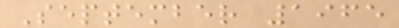September 1965
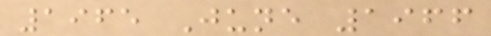1965 June 1966
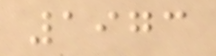1973
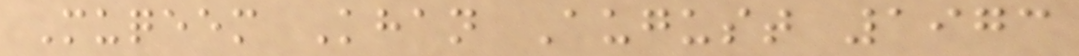Muqeem Khan August 1973
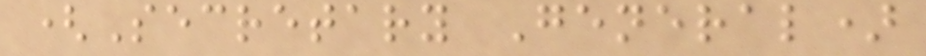(Secretary General)
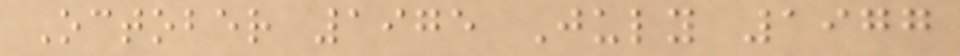October 1975 July 1977
